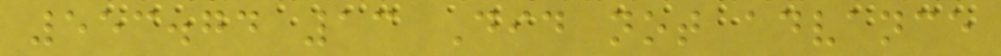553.74 13 Did not advance
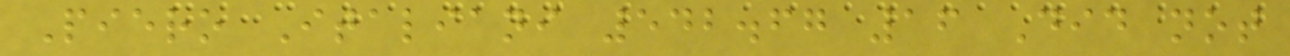Piero Italiani 542.67 16 Did not
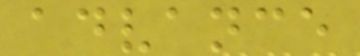advance
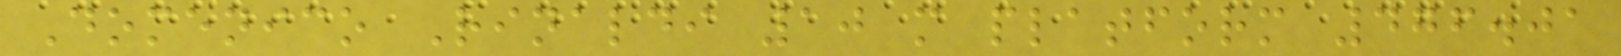Domenico Rinaldi 10 m platform 476.01
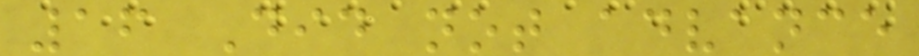16 Did not advance
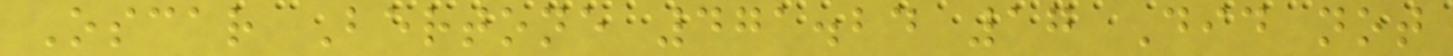Oscar Bertone 471.24 17 Did not
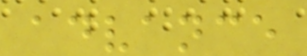advance
